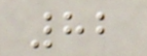82
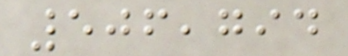506,794
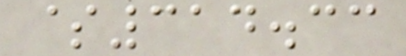$314.33
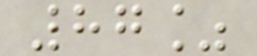87%
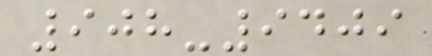908-9409
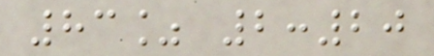83% 2:20
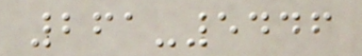261-5446
